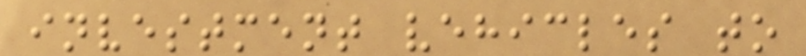investment vehicles to
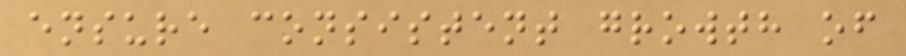ensure consistent growth of
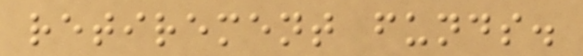retirement funds.
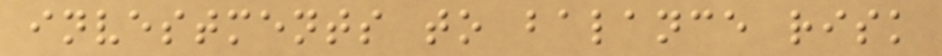investments to balance risk
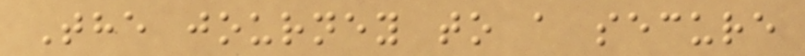The journey to a secure
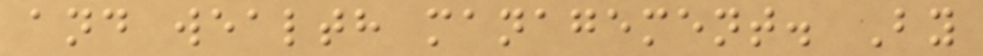and wealth management. By
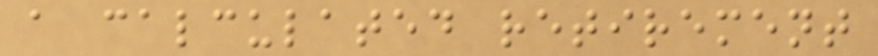a calculated retirement
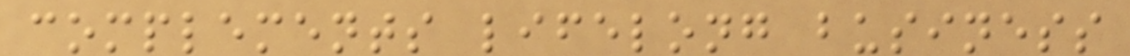complements lifelong business
